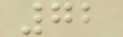72
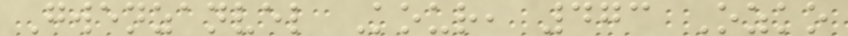Gwenzanvel Kour, 473 Ozko
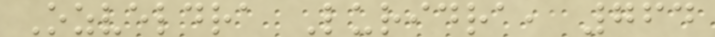Ozveldra Luridra, 764
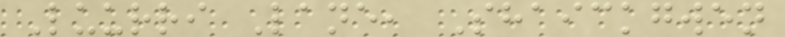Luurri Lane, Shaickgwen
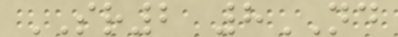SR2 8ND
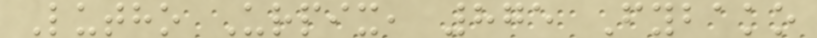Lutho Urpix, 875 Fybako
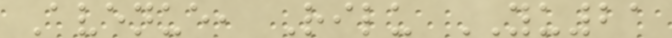Avenue, Rilu YU21
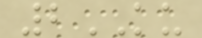2KU
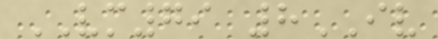VM79 8IV
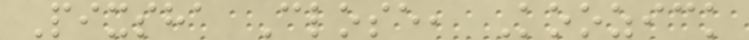Pixsha Close, Koozick
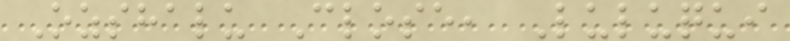Ozshalu Close, Luluqui
